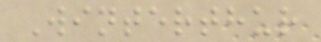Winterthur
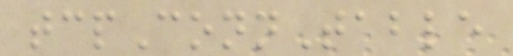tcpConnTable
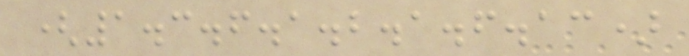(1.3.6.1.2.1.6.13)
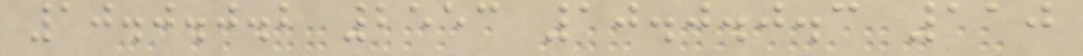10.0.0.2 2553 10.0.0.3 110
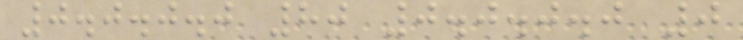0.0.0.0 80 0.0.0.0 0
